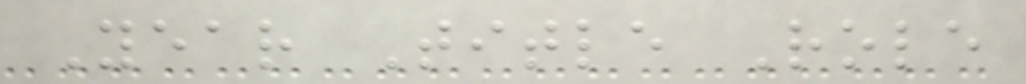Year Title Role
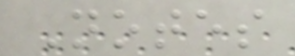Notes
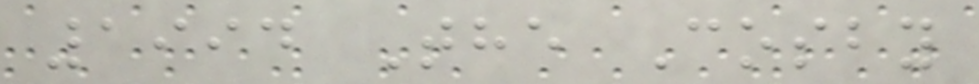1994 The Cosby
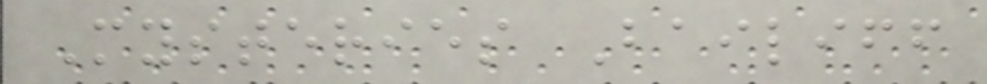Mysteries Bailiff
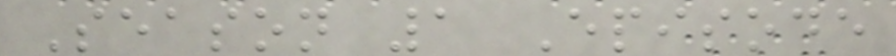Season 1 Episode
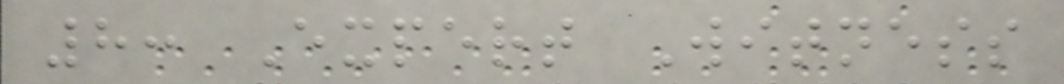8: Expert Witness
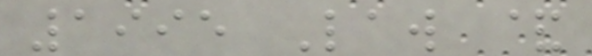1995 Law &
